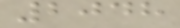2048
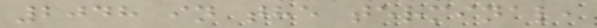2048 in the terminal,
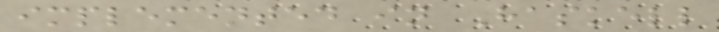implemented in Haskell
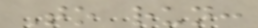To run:
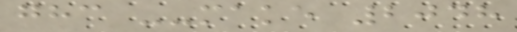ghc --make 2048
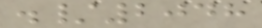./2048
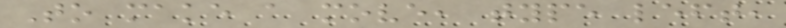To make a move, type left,
